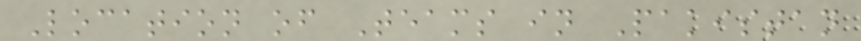Location of Teams in Pakistan
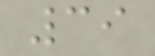39
